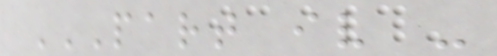PART IV -
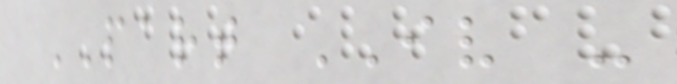PART IV -
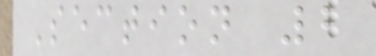Section 2
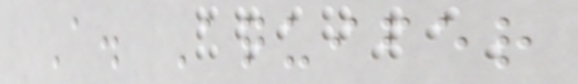A. Aquifer
